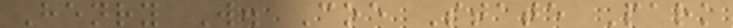Henry W. Coe State Park
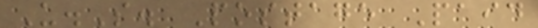U.S. Postage Paid
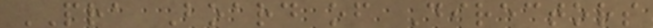PRA Board of Directors
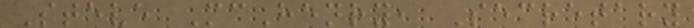Steve McHenry, Secretary
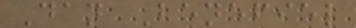Dan Benefiel
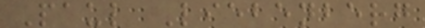Paul Liebenberg
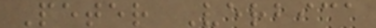Peter Verbica
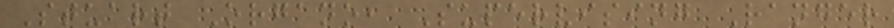Stuart Organo, Supervising Ranger
